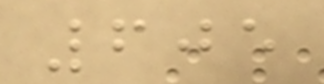605
